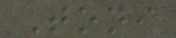Toni
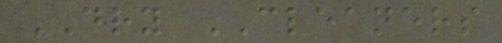DRY CLEANERS
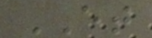ET
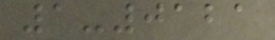1-0121
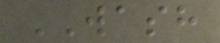WASH
